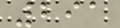291
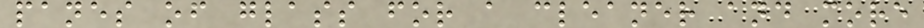panes of glass for a cleaner and more
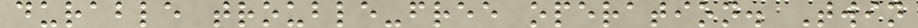durable trouble-free operation. Twin
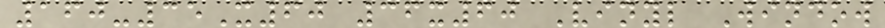160-35X60 36x60 Vinyl Window
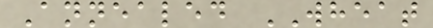Annealed WHEAT
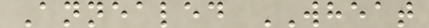Annealed WHEAT
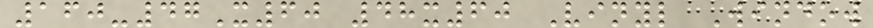160-47X60 48x60 Vinyl Window
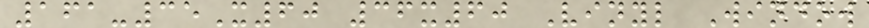161-35X60 36x60 Vinyl Window
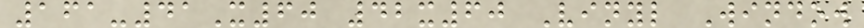161-41X60 42x60 Vinyl Window
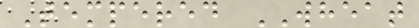Tempered WHEAT
